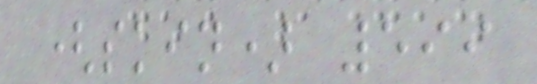(skin) 599
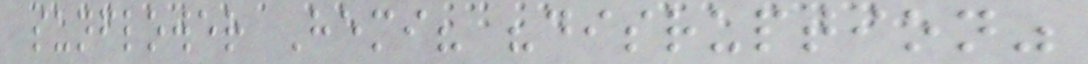sunflower Hemi? "disruption"
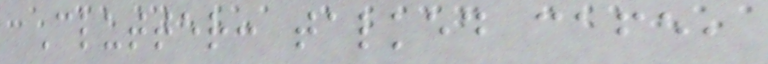Clutter: talked cafe,
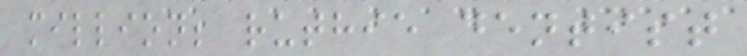million; ruthie dentist
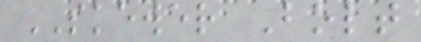SKEWER Bolt
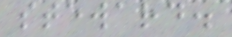steward.
